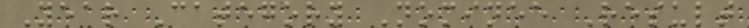Year Category Nominee Result
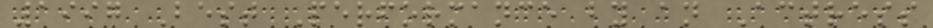1997 Best Performance by an Actress
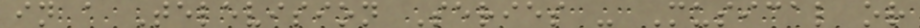in a Television Series - Musical or
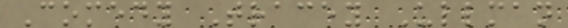Comedy Tracey Ullman
